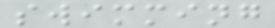swimming
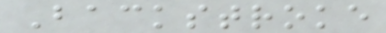Backstroke
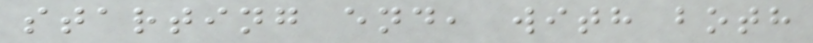starting end, with both
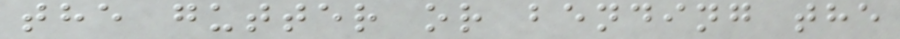the gutter or bending the
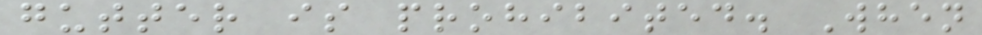gutter is prohibited. When
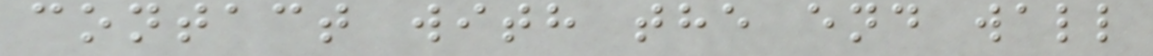contact with the end wall
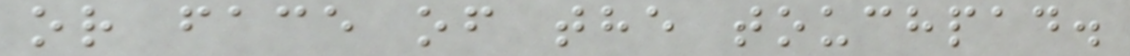or face of the touchpad.
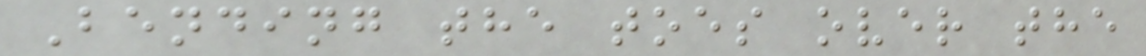Bending the toes over the
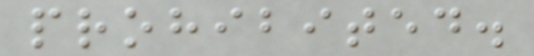prohibited.
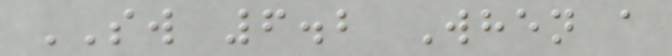SW 6.2 When a
